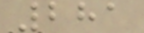281
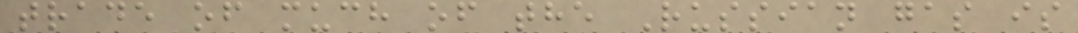trade of much of the Russian gas is
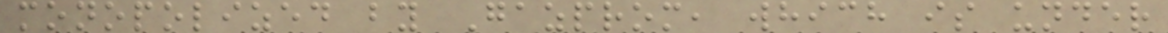monopolized by Gazprom, which is under
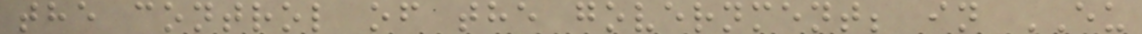the control of the government; in EU
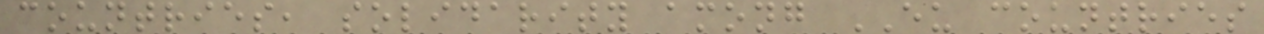countries, solidarity among EU countries
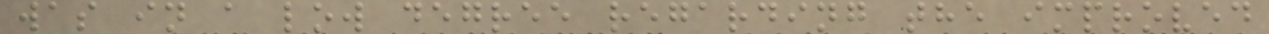was in a low degree regarding the improved
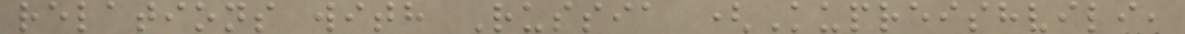relations with Russia (Kupreishvili,
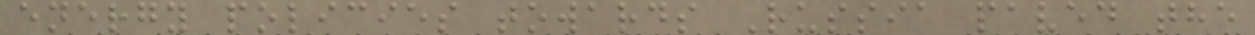energy policies towards Russia paved the
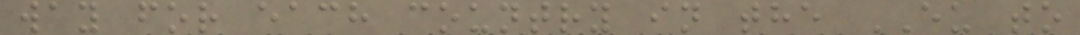way for each country in the EU to
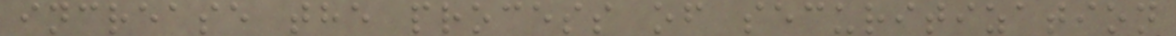increase the process of securitization
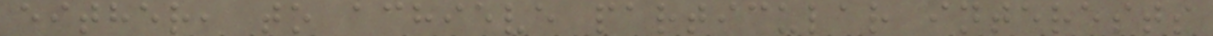either, to achieve particular interests
